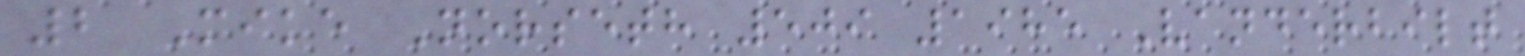2 Mike Norseth 509 1985 Vanderbilt
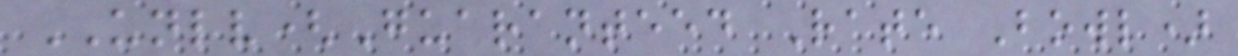UNLV(Guaranteed Rate Bowl)
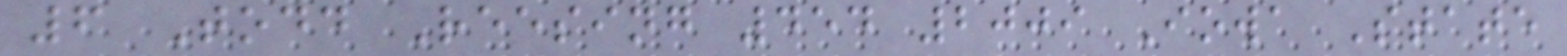6 Todd Reesing 454 2009 Iowa State
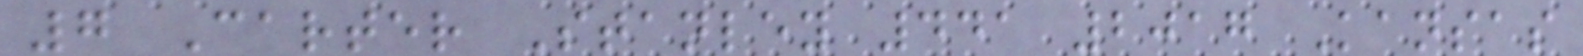7 Carter Stanley 441 2017 Kansas
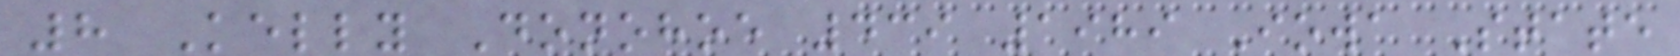8 Kelly Donohoe 439 1989 Iowa State
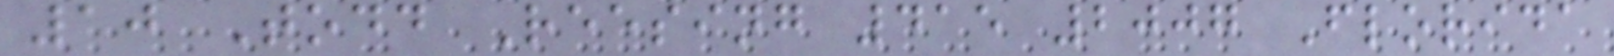10 Todd Reesing 415 2007 Florida
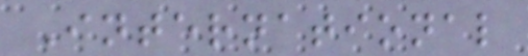International
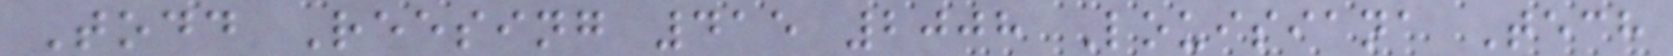Todd Reesing 415 2008 Louisiana Tech
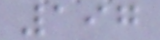197
